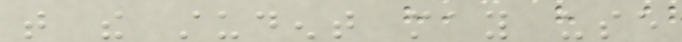that the student may use
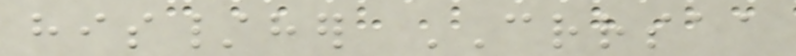his/her CRRSAA
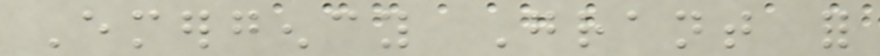Emergency Grant for
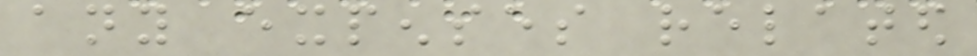any expenses related
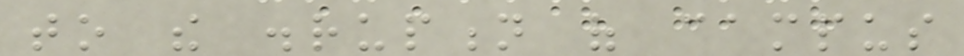to the disruption of campus
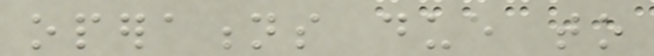operations due to
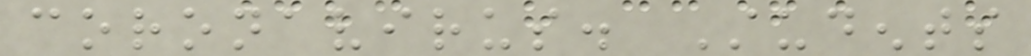coronavirus. Students
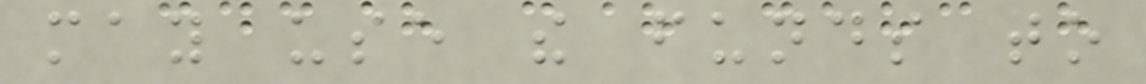may use the funds to
